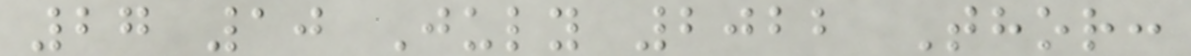27 10 July 2022 Thor:
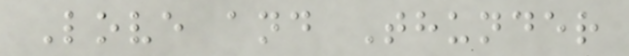Love and Thunder
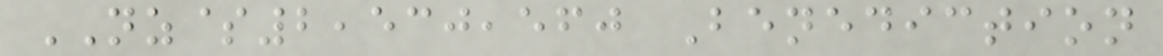NZ$2,530,560 Benediction
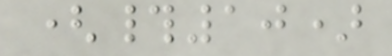(#10)
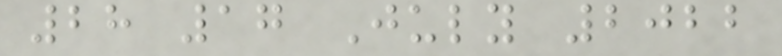28 17 July 2022
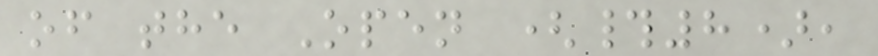of the Open (#8),
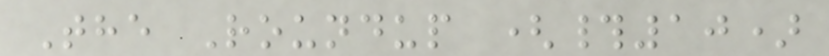The Roundup (#10)
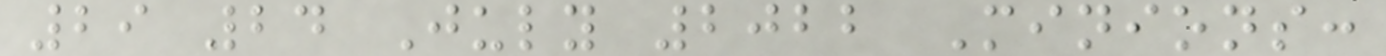29 24 July 2022 Minions:
